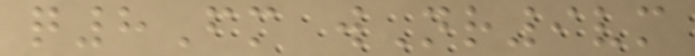q8Fm wNr9vm
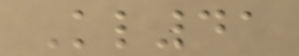Kl41
